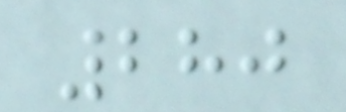280
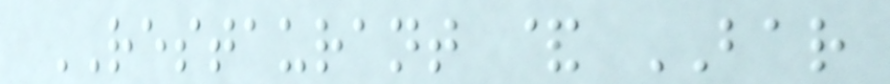RESTAURANT & BAR
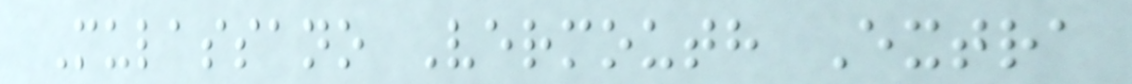Mulassano Vermouth Extra
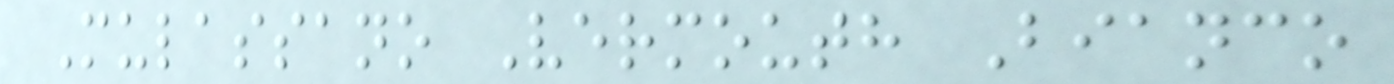Mulassano Vermouth Bianco
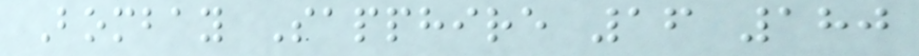Bombay Sapphire 16 180
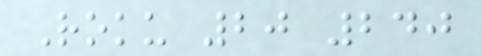Roku 20 240
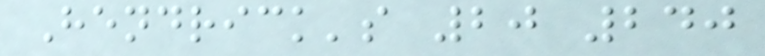Hendrick's 20 240
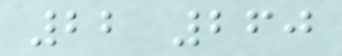22 260
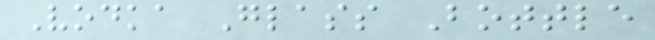Vodka Glass Bottle
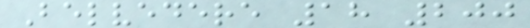Belvedere 18 200
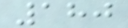180
